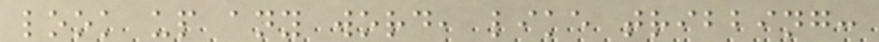look up any word, like tribbing:
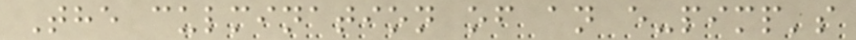The culmination of an e-pimp's
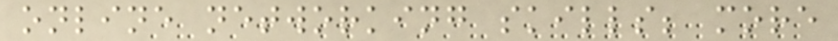online networking skills; more
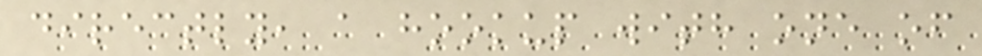directly, a hookup with one of
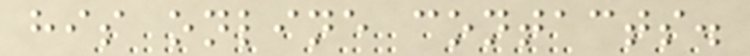his online contacts.
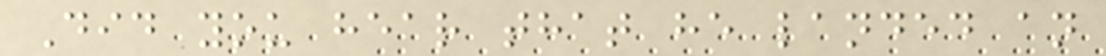Did you hear that he landed an
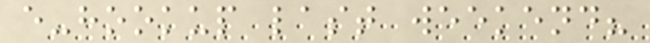e-hookup last weekend?
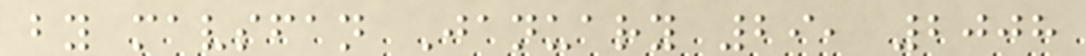by mavsfan January 29, 2008
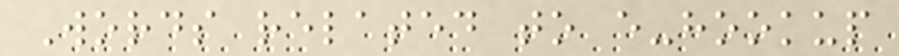Words related to e-hookup
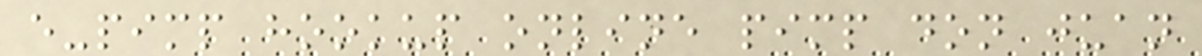e-pimp hookup online pimp don juan
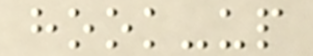hook-up
